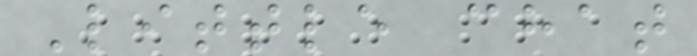Little chat
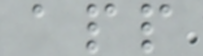app
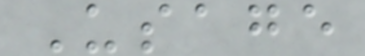Usage
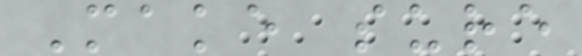Make sure
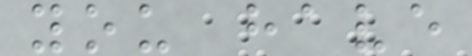you have
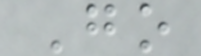Go
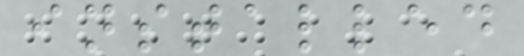installed
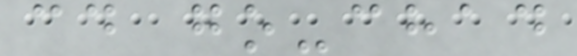cd go-chad
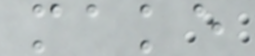make
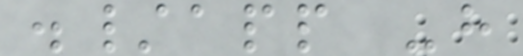./app -h
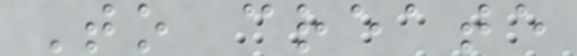To create
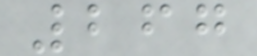267
